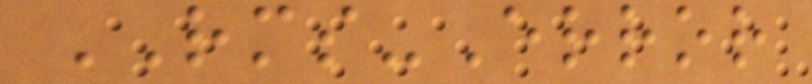RMS-Error
